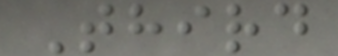Third
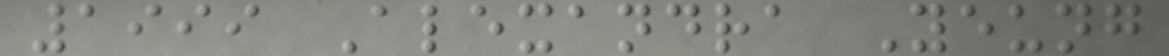1999 Alexandra Yeung
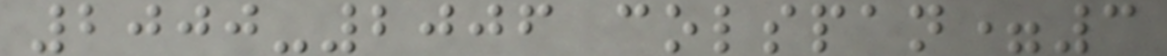2000-2006 colspan=3
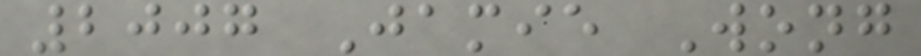2007 Jamie Wong
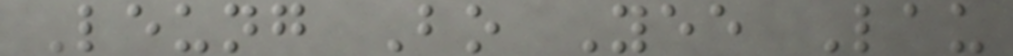Leung Bo Yee Lau
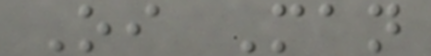Oi Man
